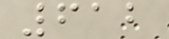612
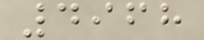4968
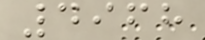4968
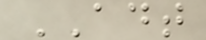ADT
